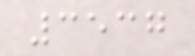3537
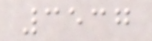3537
